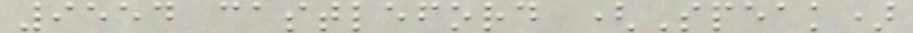9554 castleford (Speak)
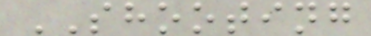SHOOTING
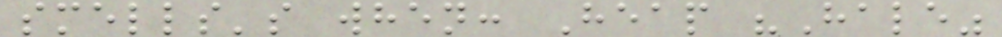smells's when: Heap "Hale"
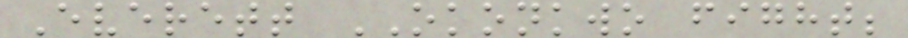Everett OKONKWO fight;
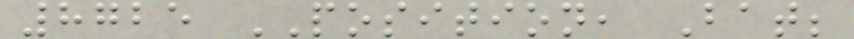8725 POSITION, Bat;
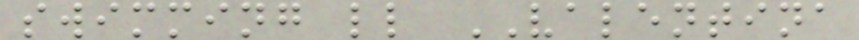swimming ll VALENTINA
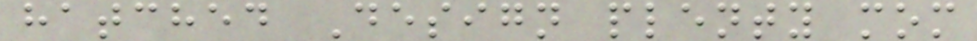hatched Design plenty mom
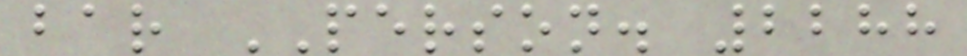bar PERSON. 2288
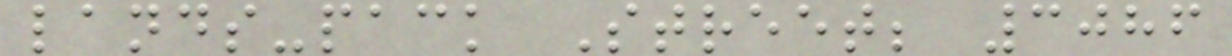lands-pack Street; 3086
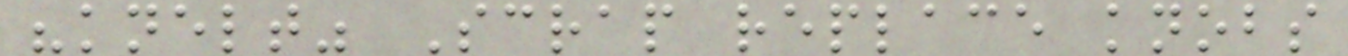"knelt" Scrap replace knobs
